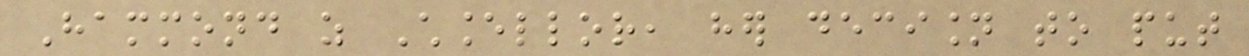Hammond as Chancellor, her decision to put
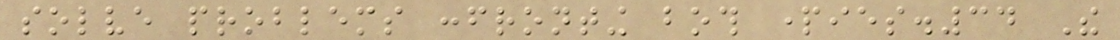solve problems confronting both parties.34 The
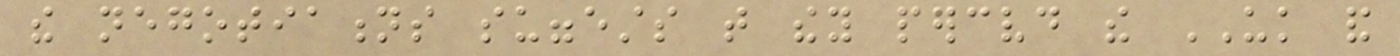the negotiations suggests that they perceived the UK and
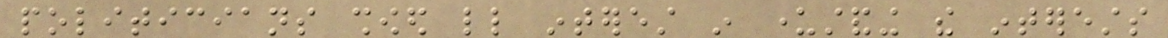politicians showed little interest in understanding the interests
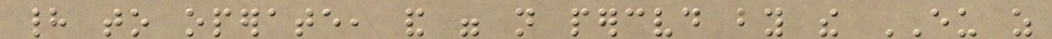had to operate, and were not perceived by the EU as
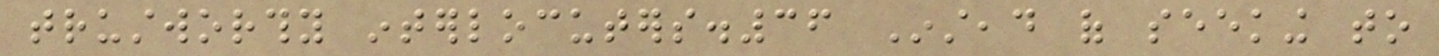trustworthy interlocuters.36 Instead of seeking to
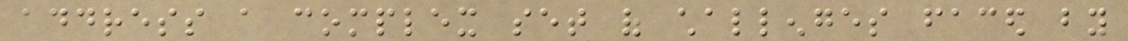address a complex set of challenges faced by
